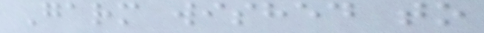Garm wished to
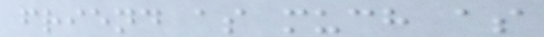friend as much as
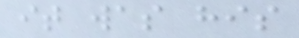it was his
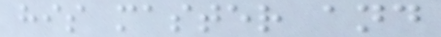his master and
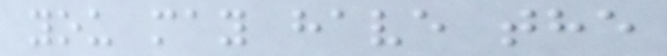you may have the
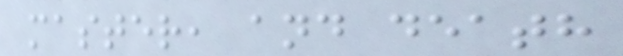master, and death
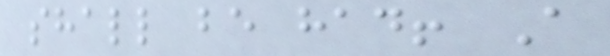shall be had! A
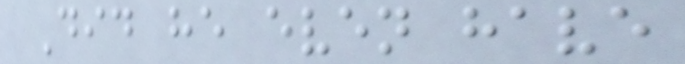Did he even have
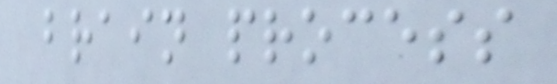brain process
